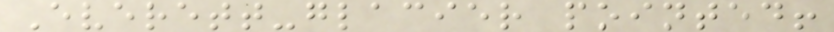Everett-glacier pointed!
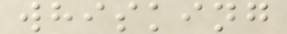whisking
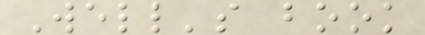Well's book
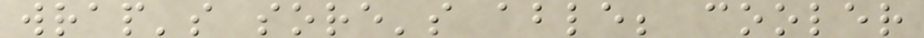wrap's sore's able; cooler
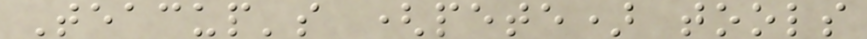Teacup's (pete) tools
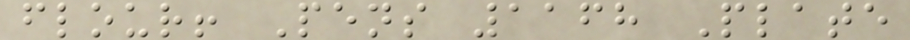flour! Pens 1168 Plate
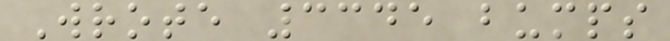Wrote 3345 bumps
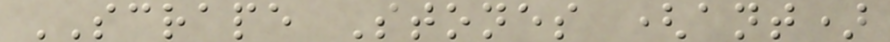SCRAPE Stones (ant)
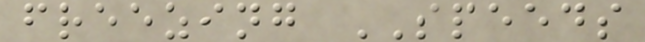freezing SPEEDS
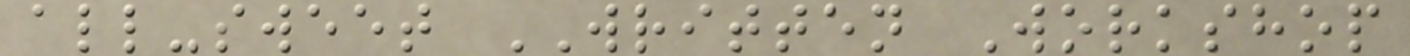all-sweet WRITTEN Workshop
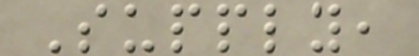Supply,
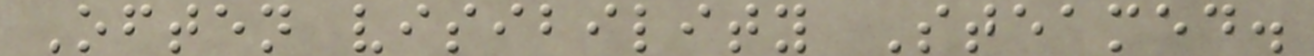Often visibility Steamed.
